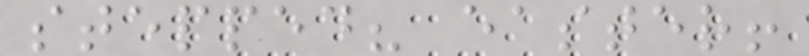stepped? easter!
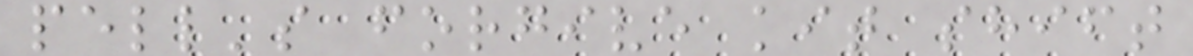pell's forgive kit shift
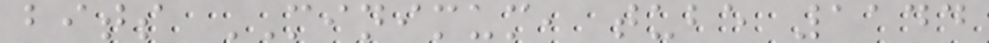bits MINIMUM, tube 1144
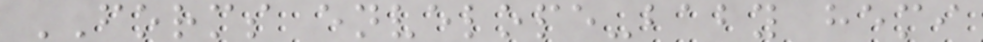FORMS envelope-baby hemi
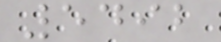5492
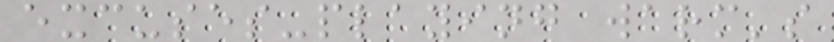excuses-playing warm's
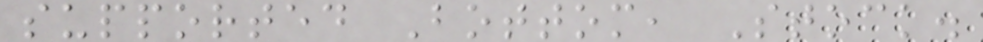supported Bottom, Stock.
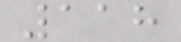118
